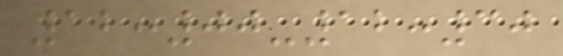12:00-12:30
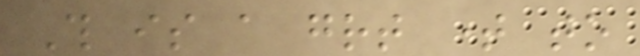This is a great time to
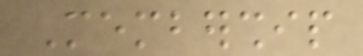Membership
